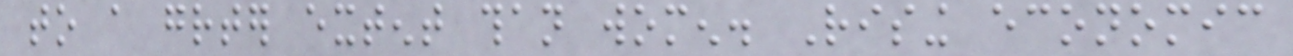to a greater extent than women. Rising economic
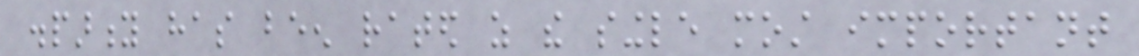disparity has been rated as the single most important
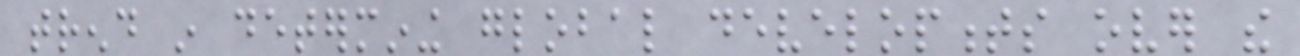trend in determining global developments over the
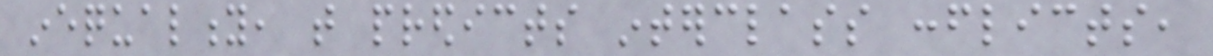inequality, that predicts interclass conflicts,
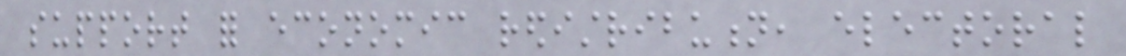support for economic redistribution, electoral
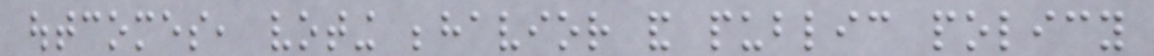outcomes, voting behavior and public policy
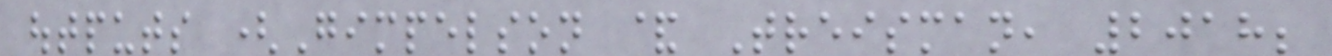outputs (Gimpelson & Treisman, 2018;
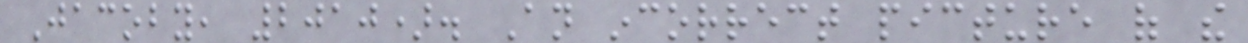Jacoby, 2010). An incorrect picture of the
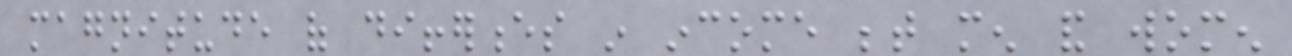magnitude of differences in income between men and women
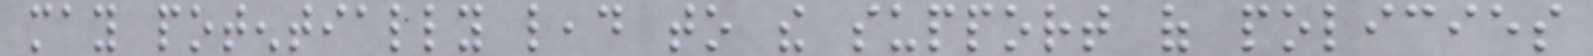may potentially lead to the support of policies
